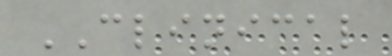CLINICAL
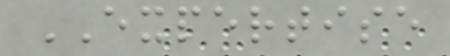EXPERTISE
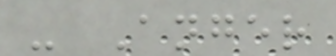- Anger
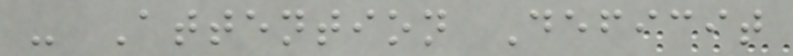- Attention Deficit
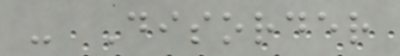- Disorder
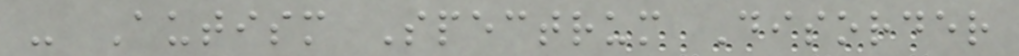- Autism Spectrum Disorder
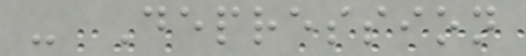- Depression
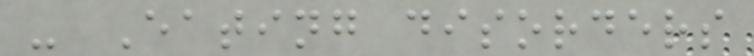- Eating disorders
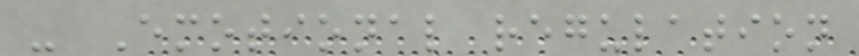- Emotional regulation
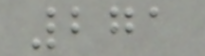271
